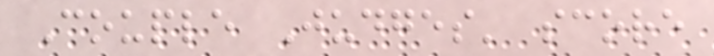Couple Judges' score
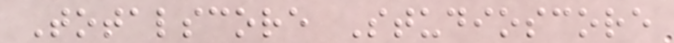Totalscore Studioscore
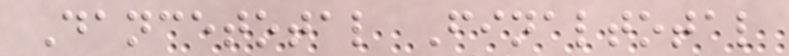Dancetotal Finaltotal
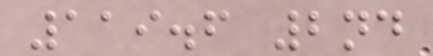119.6 2nd
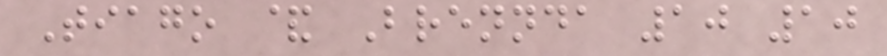Tiago & Brennda 10 10
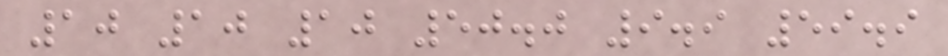10 10 10 50.0 9.9 59.9
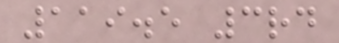119.5 3rd
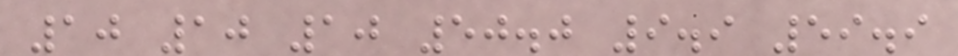10 10 10 50.0 9.9 59.9
